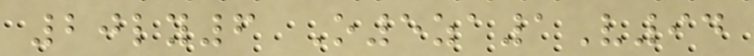20ly6 O5za1V94
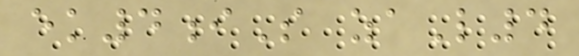ek4iS zaL4
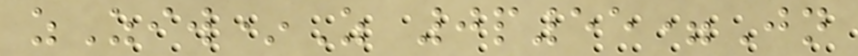zZiw*Z 0p55=Jn
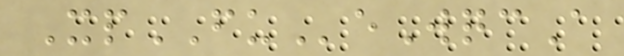XpFUeWqcA
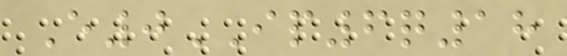E0IP6q18
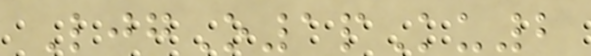LjgO1pKu2
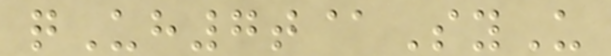qUh7t@SyU
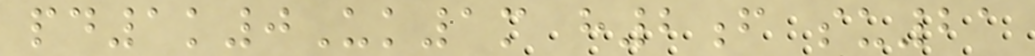pd1k0Uk1m h2f su21
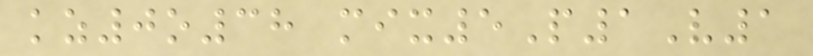kz0o38 mix5P1V1
